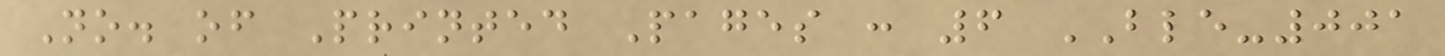No. of Printed Pages : 6 BLE-001
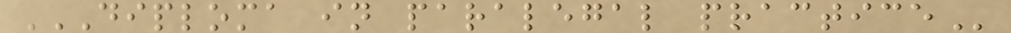DIPLOMA IN PARALEGAL PRACTICE
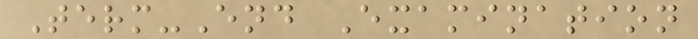Term-End Examination
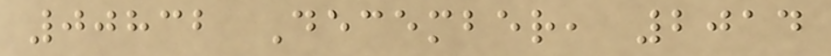00832 December, 2014
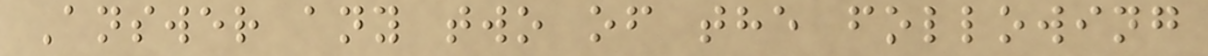Answer any two of the following
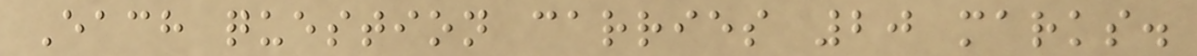Each question carries 20 marks.
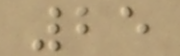25
